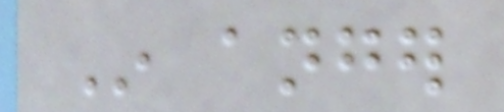In anger
